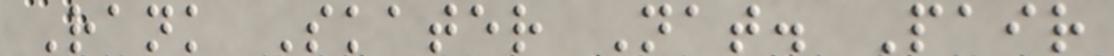Rank Skater Nat. Pair
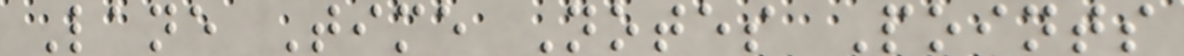Lane Time Notes Points
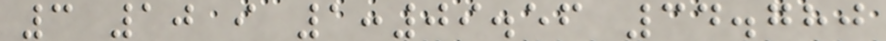3 10 i 1:09.56 34.780
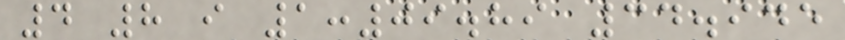4 8 i 1:09.89 34.945
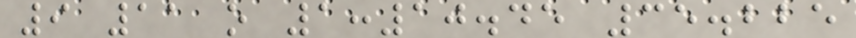9 11 o 1:10.45 35.225
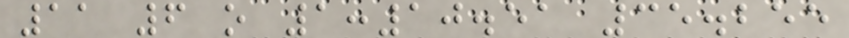11 6 o 1:10.51 35.255
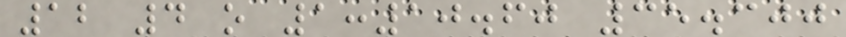12 4 o 1:10.60 35.300
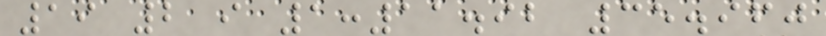19 2 i 1:11.92 35.960
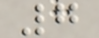7
